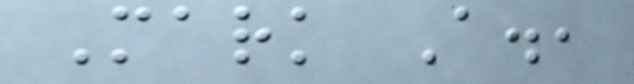Mark A.,
